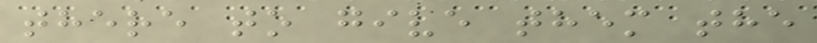there to give them the
